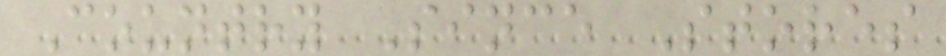Country Since Stores
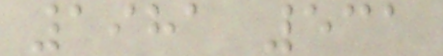1981 531
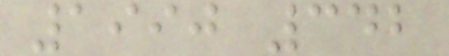1990 342
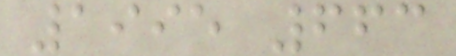1995 663
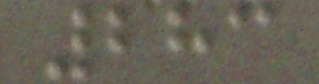283
